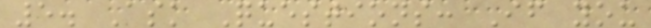5. Ask Questions: If you
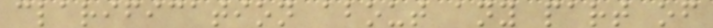clarification about any part of
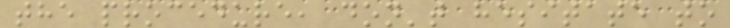the procedure, don't hesitate to
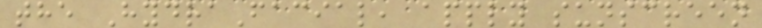the HydraFacial, apply sunscreen
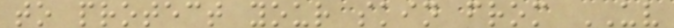to protect your skin from UV
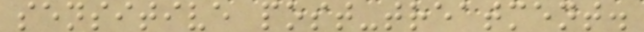sensitive post-treatment.
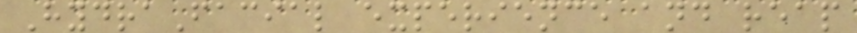HydraFacial experience and reap
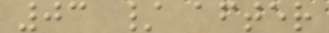03 / after
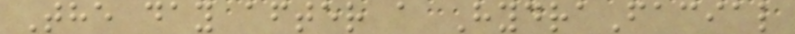The day after a HydraFacial
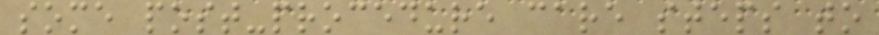some post-procedure care steps to
